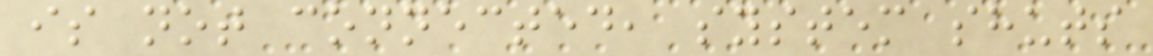is not connected, system shuts
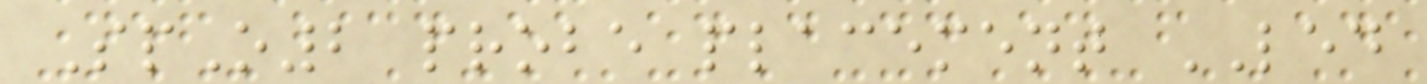SpO2 probe placement LED
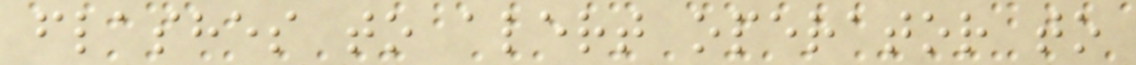flashes to alert operator to
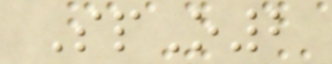SpO2
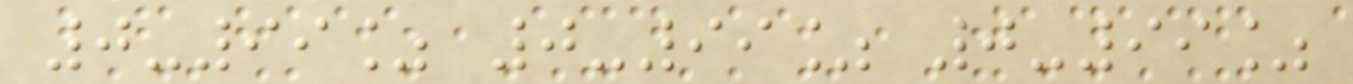0-99% 0-99% 0-99%
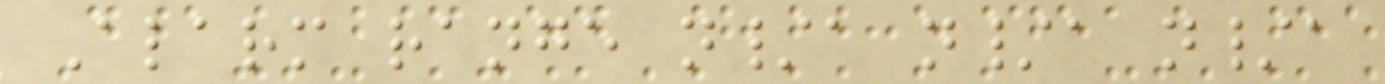Alarm range n/a n/a n/a
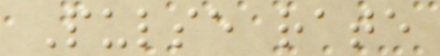Pulse rate
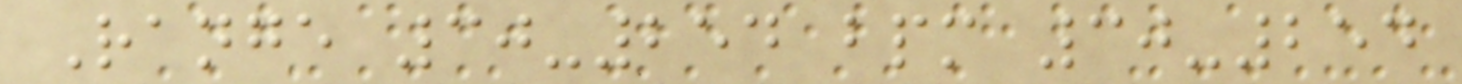Range 30-254 bpm 30-254
